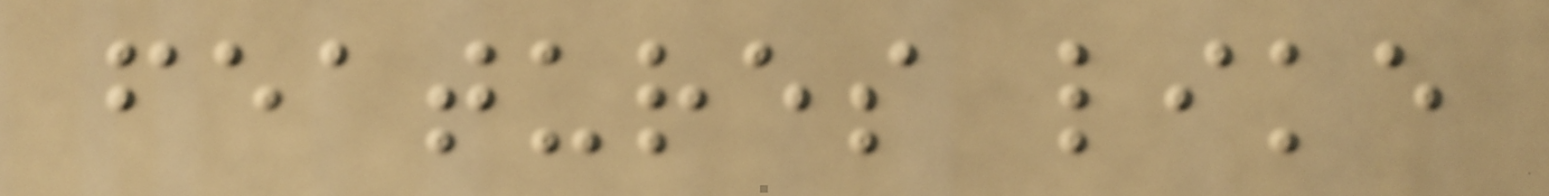features like
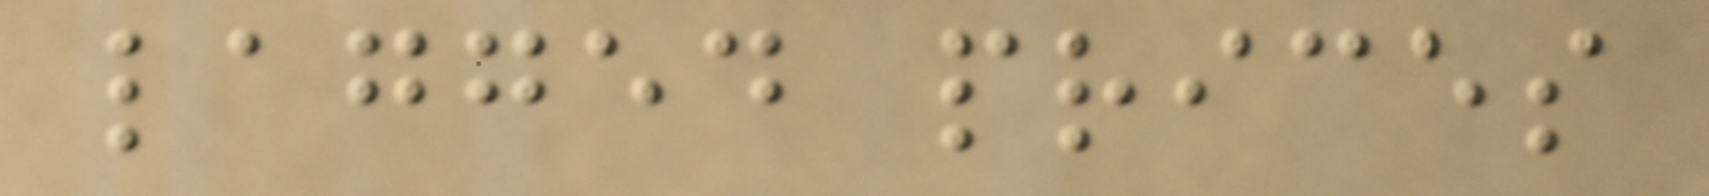lagged prices
